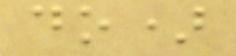do)
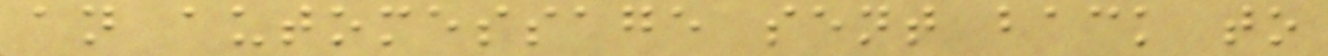an automessage sent back to
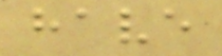have
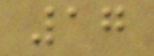17
